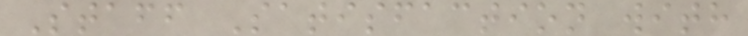Staff Satisfaction with
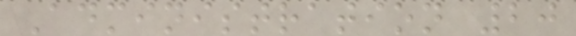Administration 20
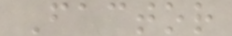Factor
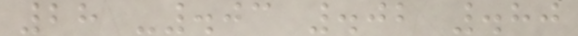28 -.03 .02 .80
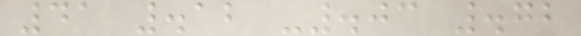41 .12 -.03 .72
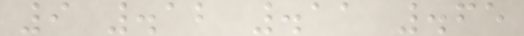9 .12 .11 .65
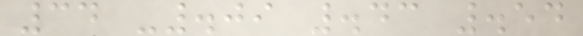34 -.09 .43 .54
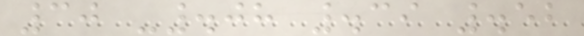30 -.08 .39 .52
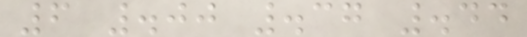6 .00 .37 .44
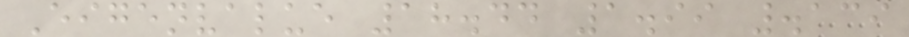Eigenvalue 18.44 1.99 .139
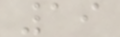19
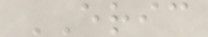ERIC
